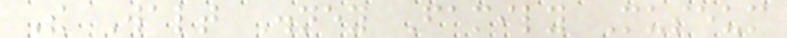The Walt Disney Family Museum
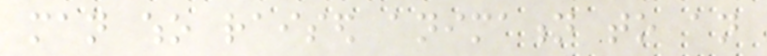man who raised animation to an
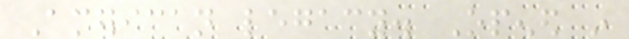American legacy. Opened in
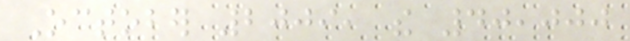October 2009, the 40,000
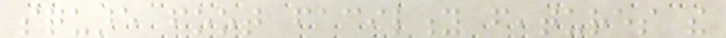square foot facility features the
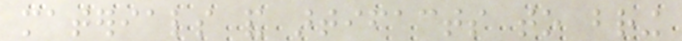materials and artifacts to bring
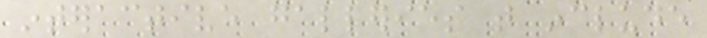interactive galleries that include
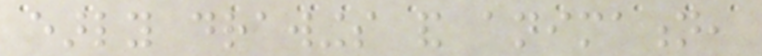early drawings and animation,
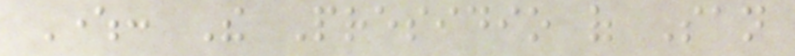Where: The Presidio of San
